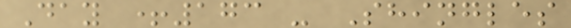Day +173 - Shingles
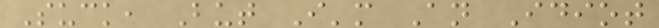Suck, But I'm An Idiot
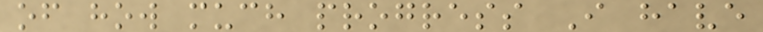of how much progress I have
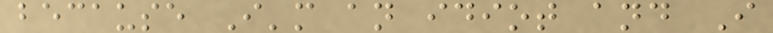because I'm an idiot and I
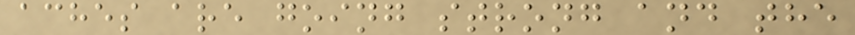aches are going strong and the
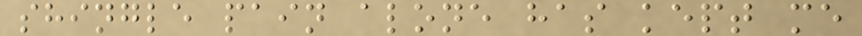shingle pain alone has kept me
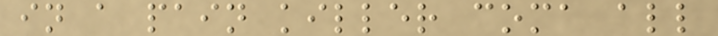in a pain killer coma all
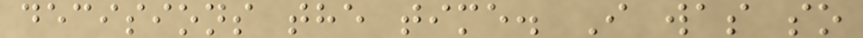decisions the time. I was so
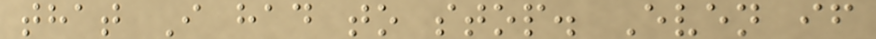that I had to stop. Even if
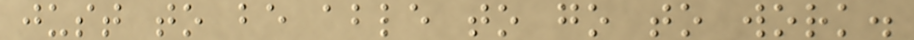just to be able to go to work.
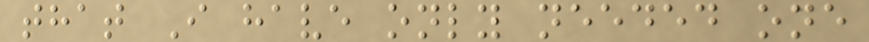that I have only needed one
